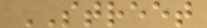STREET
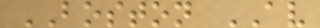BOSTON AV
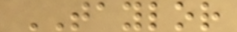TAYLOR
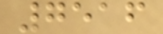7516
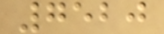7520
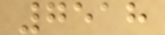7518
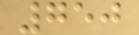750
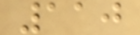110
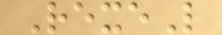RexeL
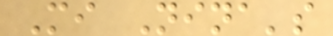Mi Nina's
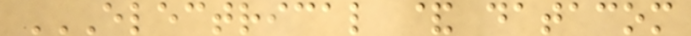ELECTRICAL & DATACOM
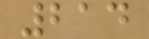214
